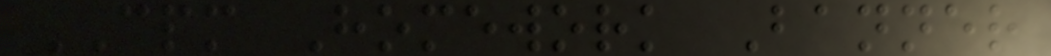CPM Homework Banner
